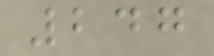247
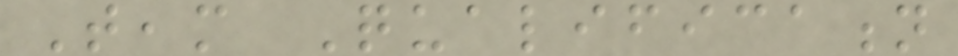Team Qualification
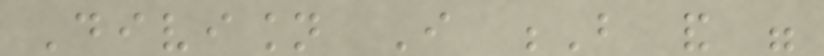Division I B and were
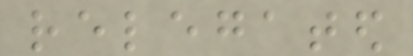relegated
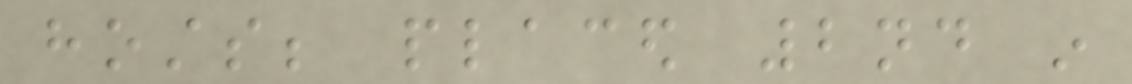hosts; placed 2nd in
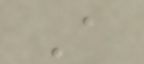A
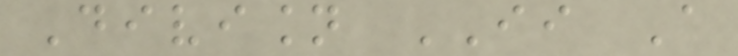Division II A
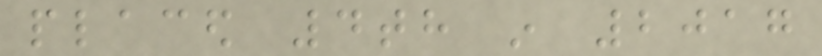placed 4th in 2017
